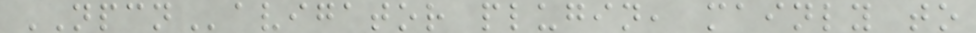NPCNavigator plugin, mainly to
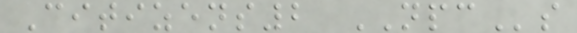Citizens2 NPCs
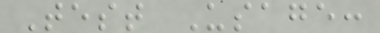Test Usage:
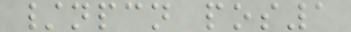/npcn pos1
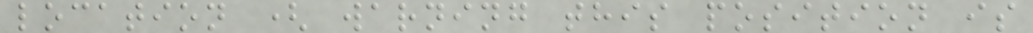location ( warning this position is
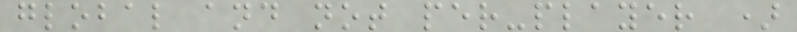global and not per-player )
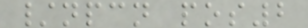/npcn pos2
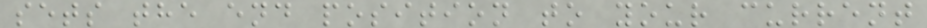sets the end position to your current
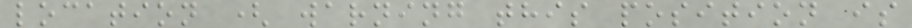location ( warning this position is
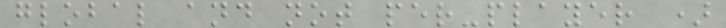global and not per-player )
